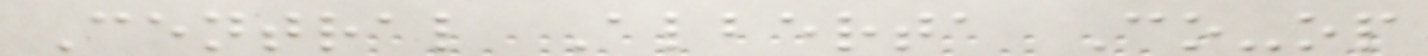Central Alberta Co-op
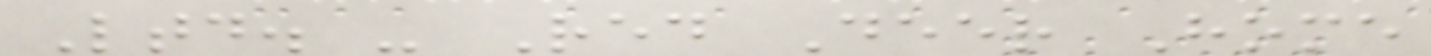Ltd. - Red Deer Home
